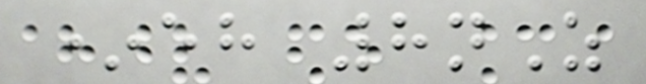*eh 8nZ
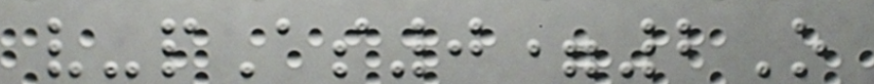v-pAs0=2O
